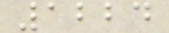1224
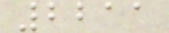2211
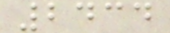2434
